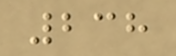238
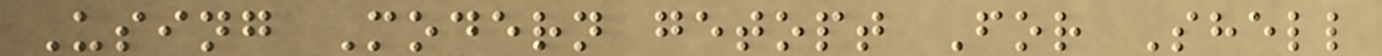Using Modern getopt For Shell
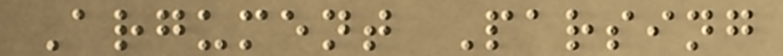Argument Parsing
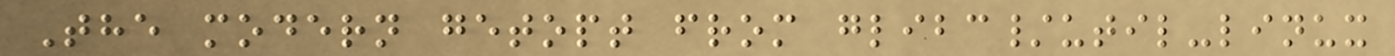The modern getopt from glibc/util-linux
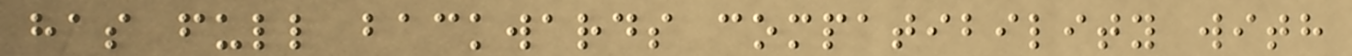has full backwards compatibility with
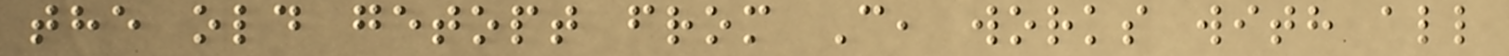the old getopt from C, works with all
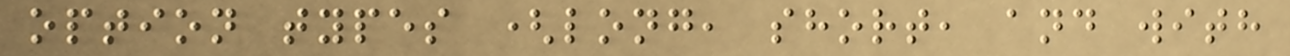option types (long, short, and with
